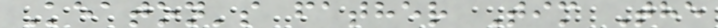Keaton's father Tim The
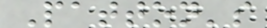Patton's
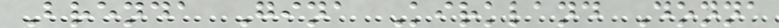Brenda Gina Kirkland Donna
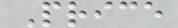Price
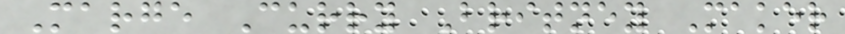Marge Curry Britney Maker
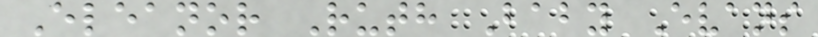Eleanor Ruth Baby Evans
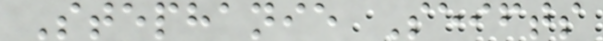Stephanie Seifts
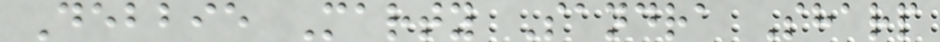Debbie Marty Sandra Sharp
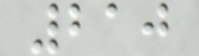210
